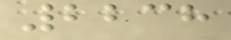2238
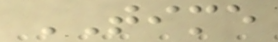TIME
